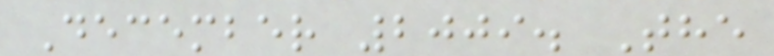December 2009. The
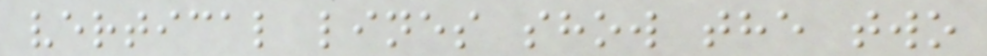vertical lines show the two
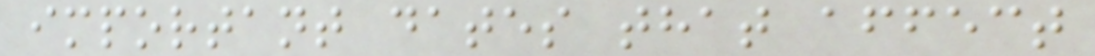important dates that affect
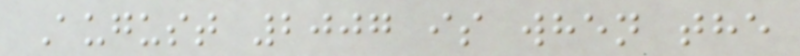August 2007 is when the
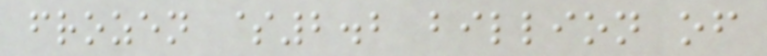frozen $2.2 billion of
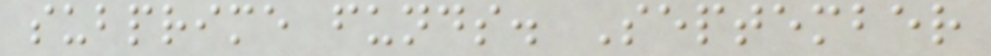subprime funds. September
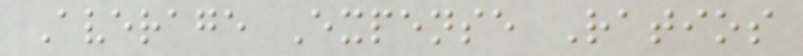Average Expense Ratios
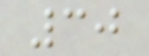30
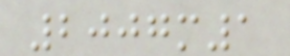2007m1
